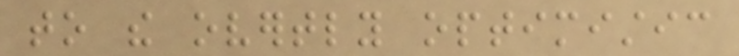to the overtly optimistic
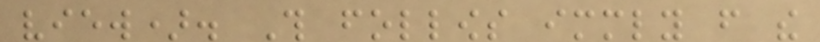view). This follows immediately from the
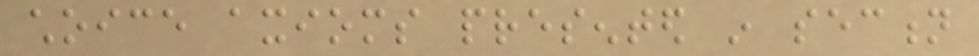choice axioms presented in section
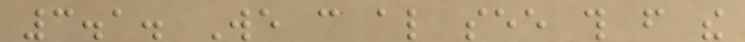3.1. We can also see this from the
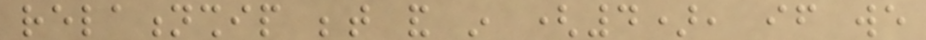relationship between and in (4), if we
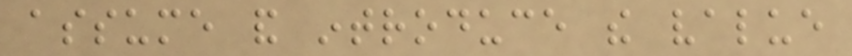assume and introduce the value
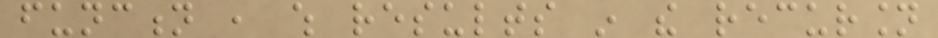function , which results in the recursion
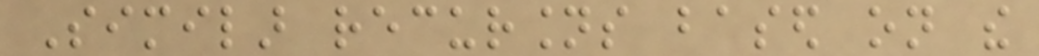Similar recursions based on the
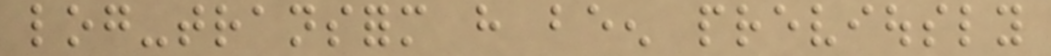log-transform have been previously
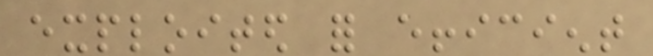exploited for efficient
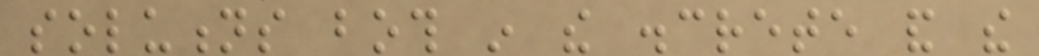solutions both in the discrete and the
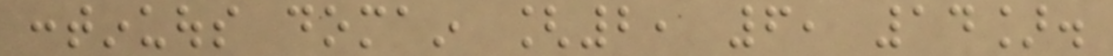continuous domain [2, 6, 14].
